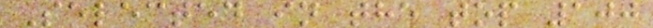Selected in the top 100
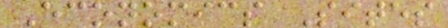Economics Sites
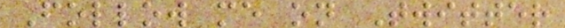Follow me on Twitter
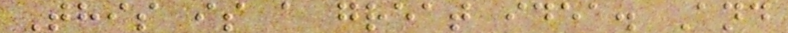This is a great idea. And
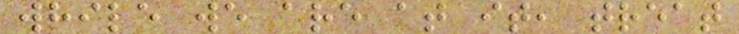while we are at it, treat
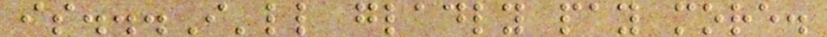is...I'll gladly pay more.
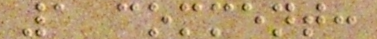1 comment:
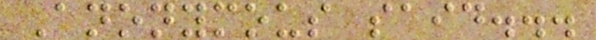Anonymous said...
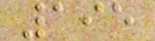195
